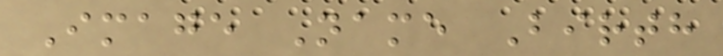Image Name Birth
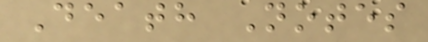Death Notes
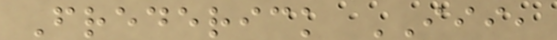Frederick III,
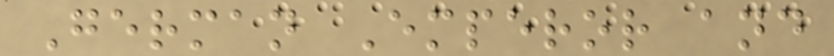German Emperor and
